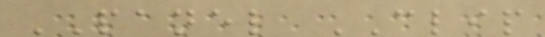PANEL CLIP
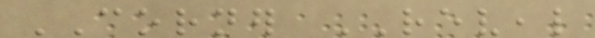CORNER REVEAL
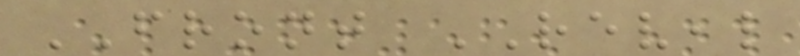FRONT REVEAL
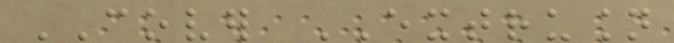COVER EXTRUSION
